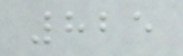825
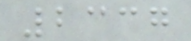2337
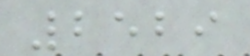2529
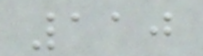110
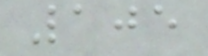105
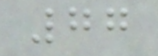77
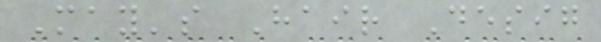May's Hair Desig
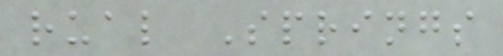rual Springs
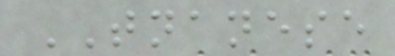TNANESE
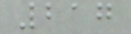217
